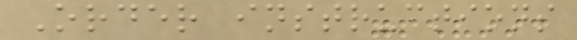Order instructions
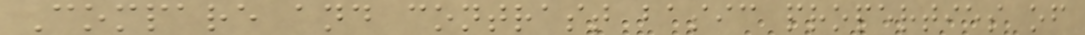Compare and contrast basic properties of
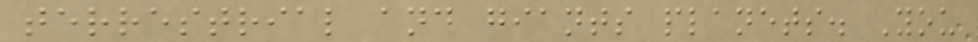terrestrial and giants planets. You
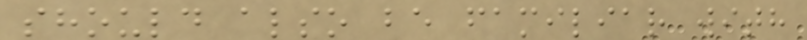should also be familiar with
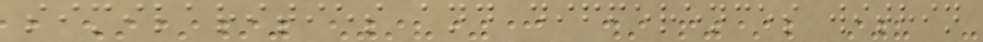similarities and differences within
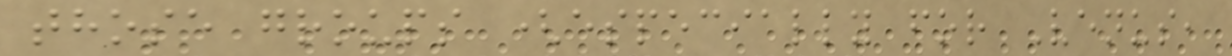those groups (especially for Venus,
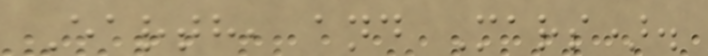Earth, and Mars).
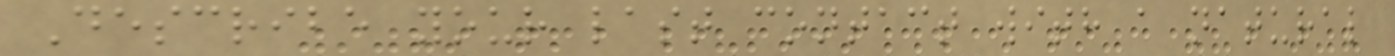Describe your last contact with a natural
